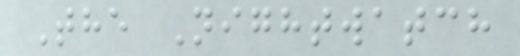The Nightwatch
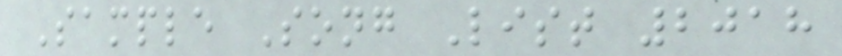Sample Song List 2018
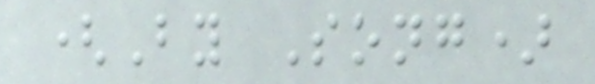(By Song)
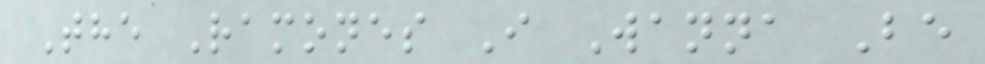The Ramones I Wanna Be
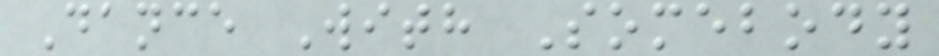Dance With Somebody
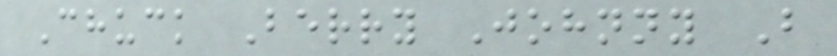Chuck Berry Johnny B
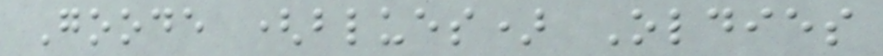Goode (blues) Oldies
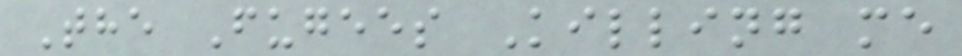The Fugees Killing me
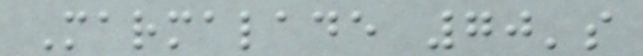Marmalade 70's
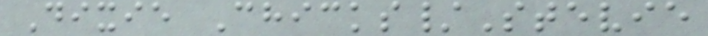Dixie Chicks/Stevie
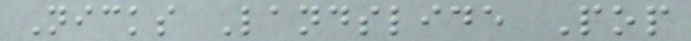Nicks Landslide Pop
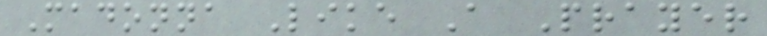Madonna Like A Prayer
